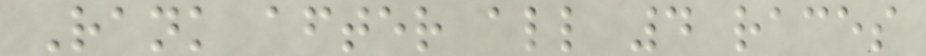Rank after all 4 races
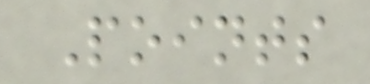Points
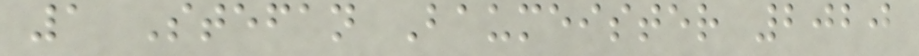1 Stefan Baumeister 2020
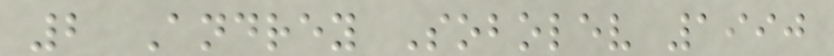2 Andrey Sobolev 1990
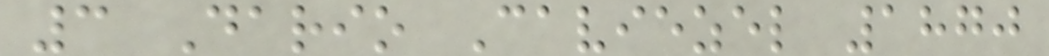3 Dario Caviezel 1870
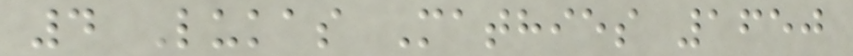4 Lukas Mathies 1650
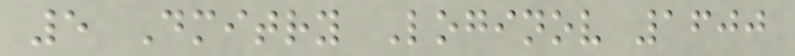5 Dmitry Loginov 1600
